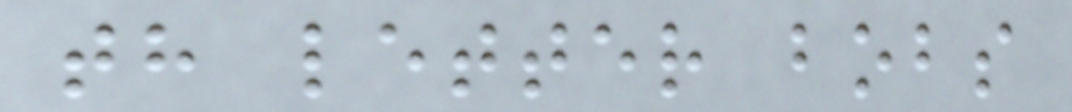th letter bobs
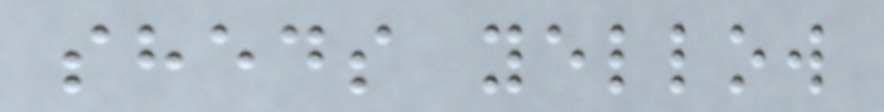sheds yellow
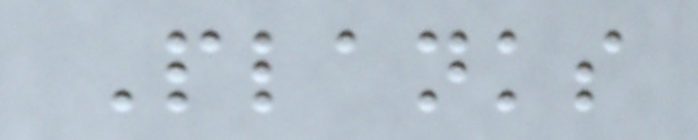Planks
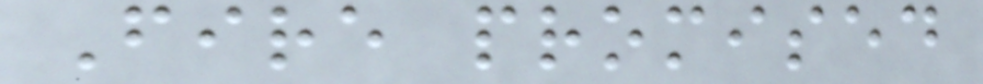Fire promised
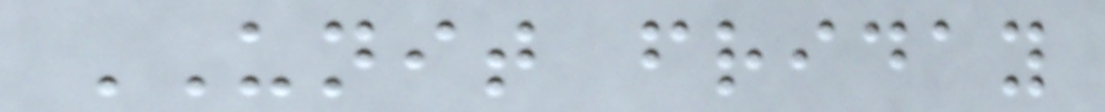UNIT friday
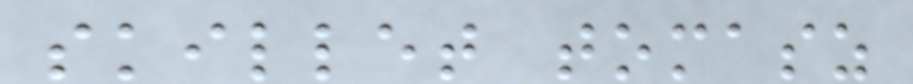skillet tomasz
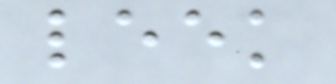leek
